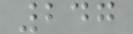247
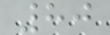80
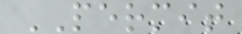PERMIT
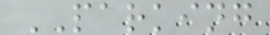PARKING
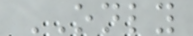ONLY
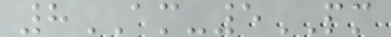8AM-5PM
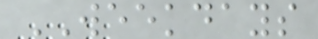WEEKDAYS
